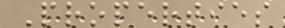Properties
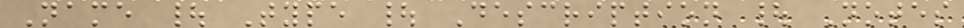Name | Type | Description | Notes
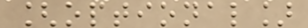[optional]
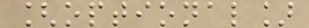[optional]
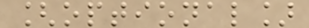[optional]
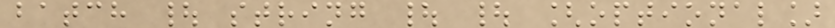batch | string | | [optional]
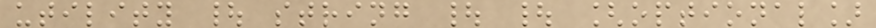utility | string | | [optional]
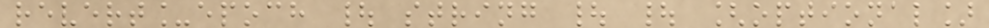revert_epoch | string | | [optional]
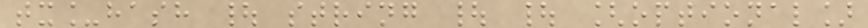tx_hash | string | | [optional]
